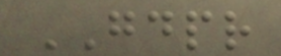GDPR
